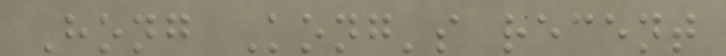Hong Kong's recent
